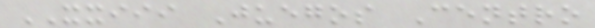XXIII Juegos Centro
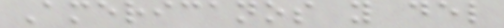Americanos y del
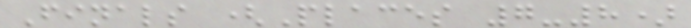Finals (Places 7-8)
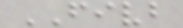FIVB
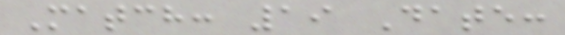Match: 19 Date:
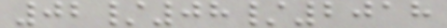02/08/2018
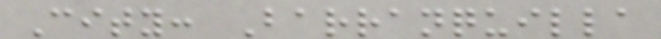City: Barranquilla
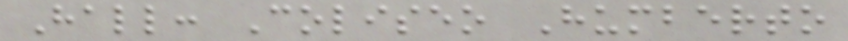Hall: Coliseo Humberto
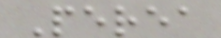Perea
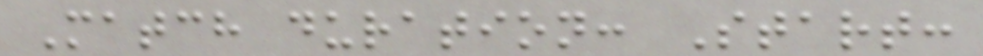Match duration: Start:
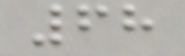68
